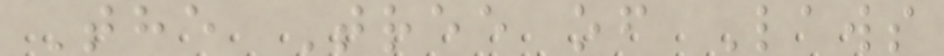The Tree of Laws
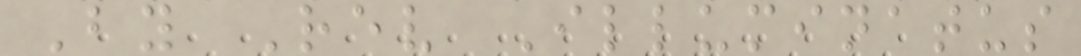By Rev Illuminatus
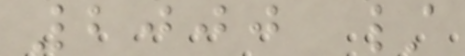2000 /
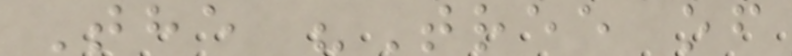The "Tree of
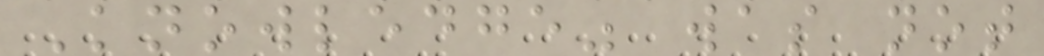Knowledge" was not
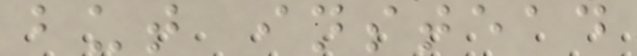but instead
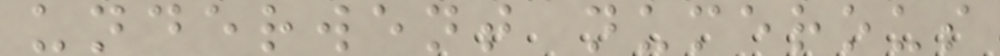underwent numerous
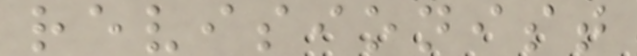revisionist
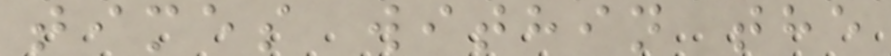times within the
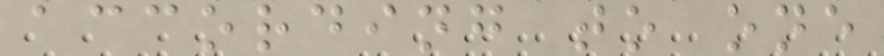according to one
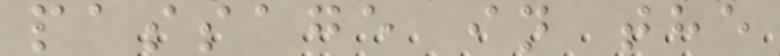passage in the
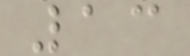13
